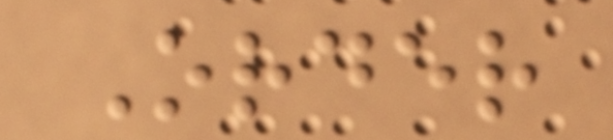Order
